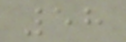58
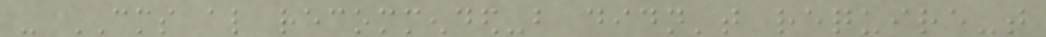- CMS also recommended-but didn't require-that
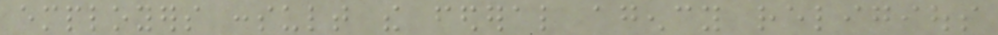employers consult the federal agency religious
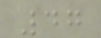47
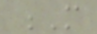M
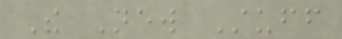The New Stuff
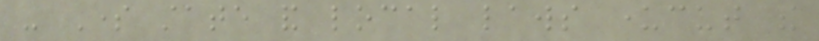- Some state and local laws undercut the
